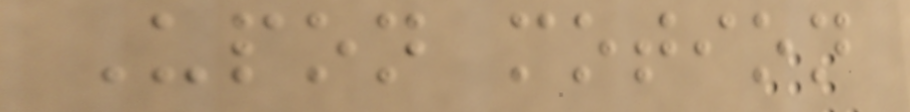Upon motion
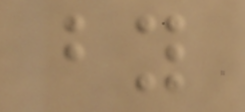by
